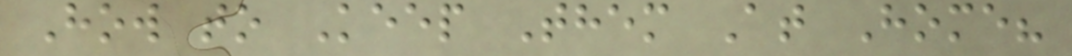How to Keep Them At Home?
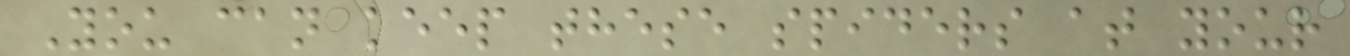You can keep these spiders at your
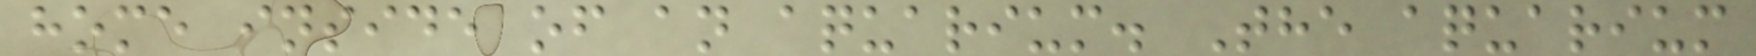home inside of an aquarium. The aquarium
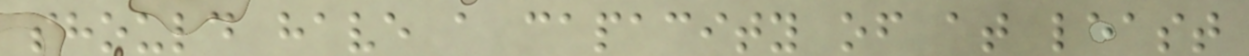should have a capacity of at least
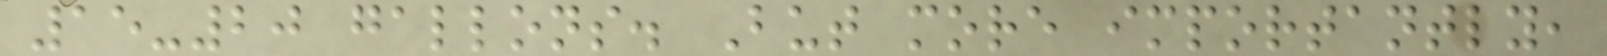15-20 gallons. But more importantly,
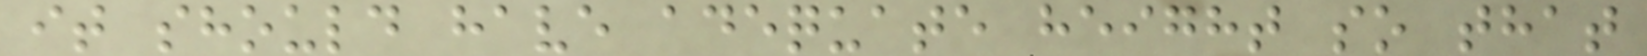it should have adequate height so that
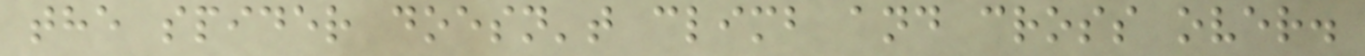the spider doesn't climb and cross over.
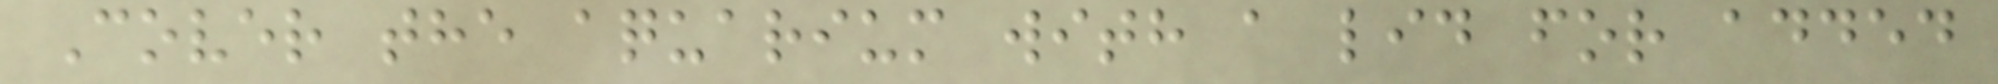Cover the aquarium with a lid for added
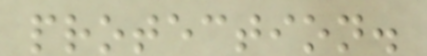protection.
